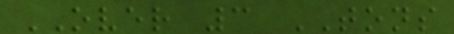OVER 3 TONS
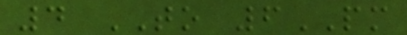4 TO 6PM
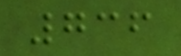736
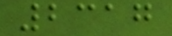2317
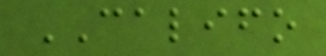CALIFO
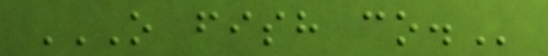O FISH CO.
